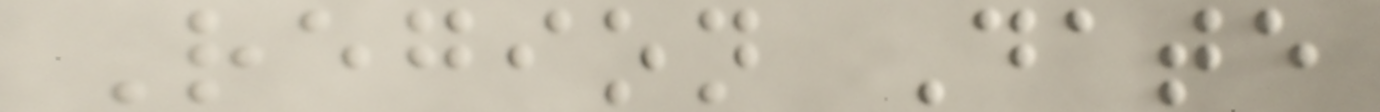Region Date
